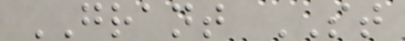GRANT ST
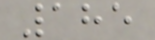185
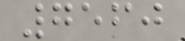7560
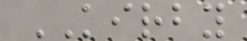KIRBY
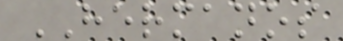HERMANOS
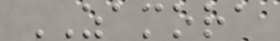ZAMORA
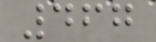467
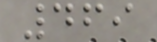469
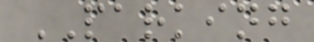PARKING
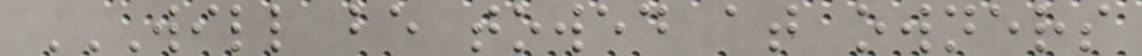WILL BE TOWED AT OWNERS
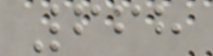668
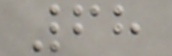68
